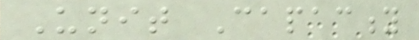Unit Capacity
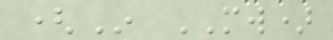(In MW)
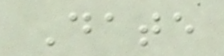Date
